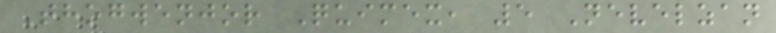Thogwenjor Quimex, 5 Nevelzan
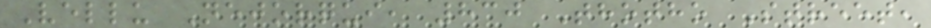Vellu Nejorqui, 830 Thotho Street,
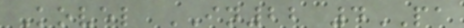Kovel IN22 4PA
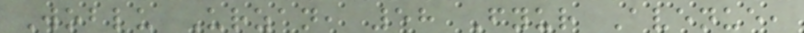Woblu Urzan, 58 Fyur Avenue,
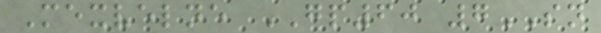Mexvelne GP60 7SN
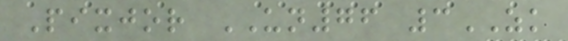Pixjor UN76 3ZK
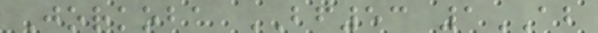Jorkoba BF53 1AB
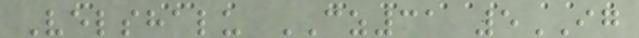Velshalu CZ31 5IG
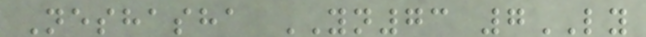Neshasha YN73 7LY
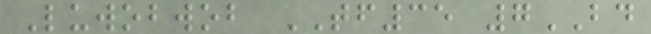Luwobwob TF35 7BD
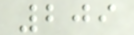209
